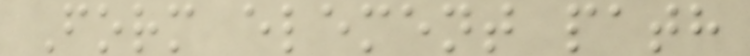Form element path
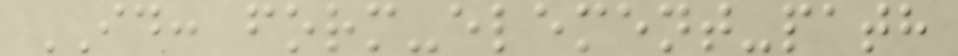ID: form-element-path
